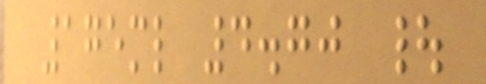175ml 4.70 |
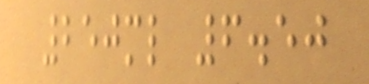250ml 6.50
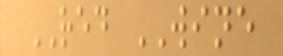RED WINE
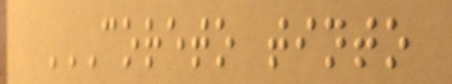CORETO TINTO
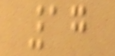17
